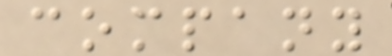company
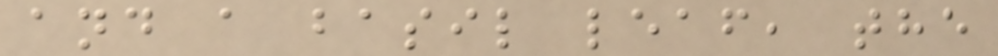and a basil leaf, the
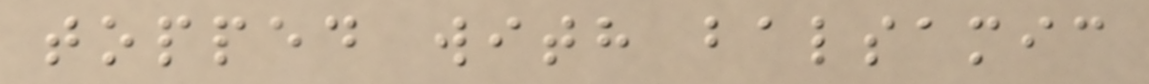topped with balsamic
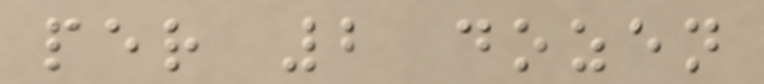per 2 dozen
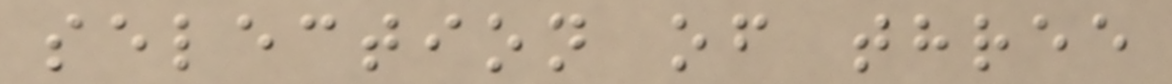selection of three
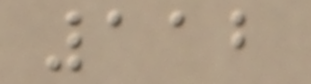112
